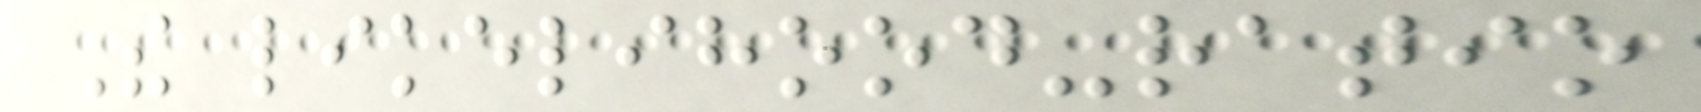The likelihood-ratio
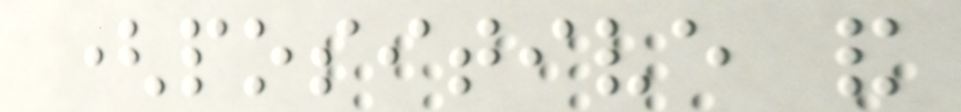(positive and
